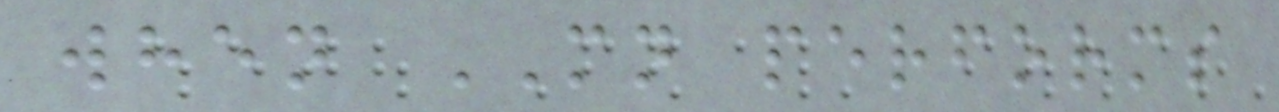when MN performs
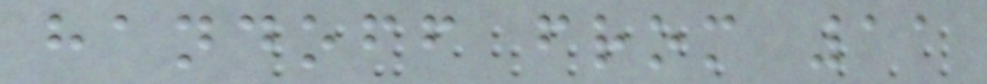handoff from 11
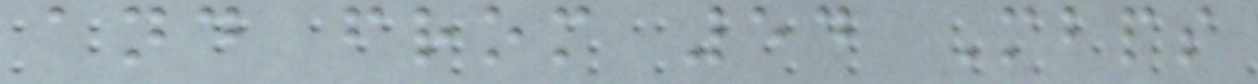and from 54 Mbps
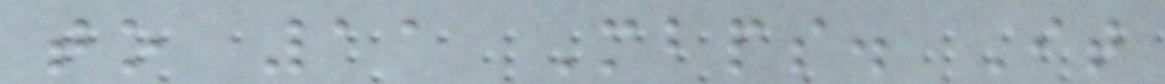to 11 Mbps. It
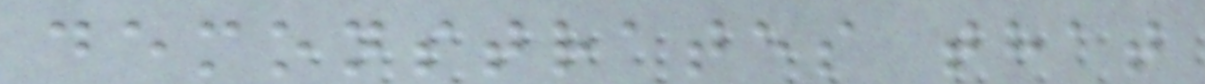demonstrates that
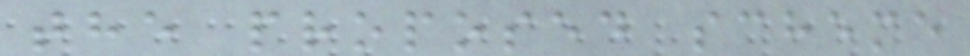the proposed scheme
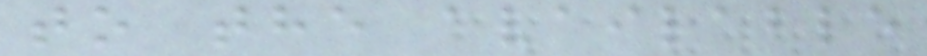to the available
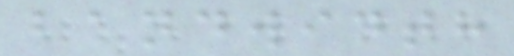bandwidth
